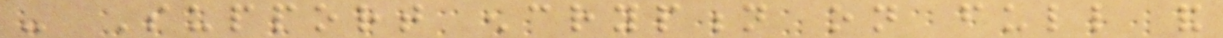- Support encryption on full and
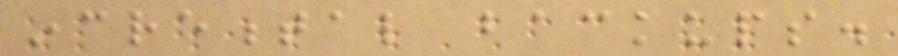incremental backups.
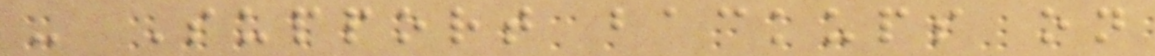- Support backups on
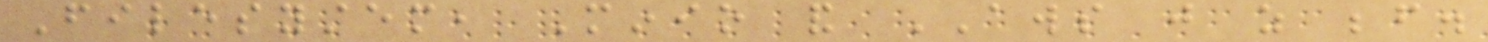Filesystem, Minio and AWS just as before.
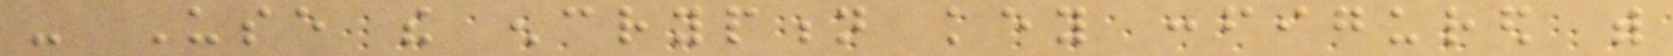- Use the encryption key configured with
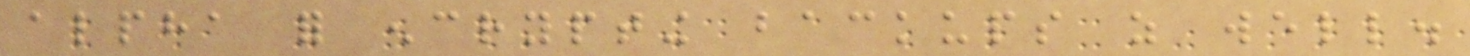alpha for encrypting backups as well.
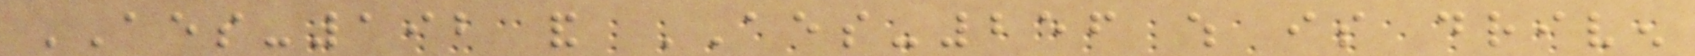AES-192 and AES-256 which is driven
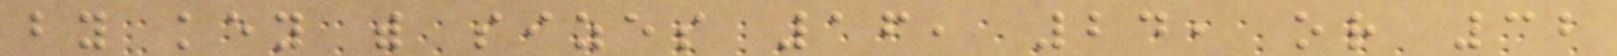by key with sizes 16, 24, or 32
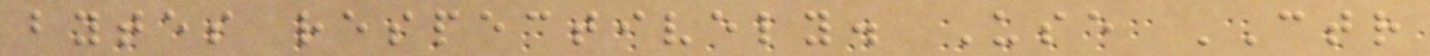bytes respectively. Use CTR
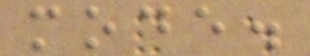mode.
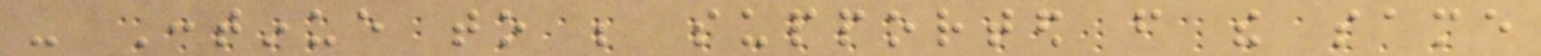- Continue to be supported from the same
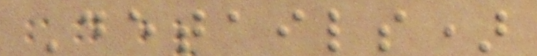Details)
